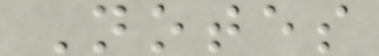Notes
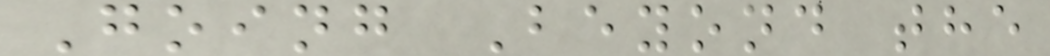Going Beyond the
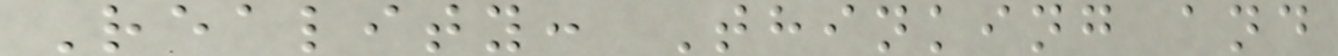Reality: Thinking and
